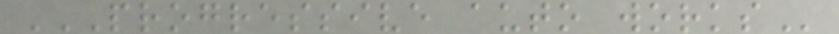PROGRESSIVE AUTO WORKS
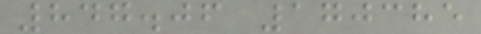847.06 170385
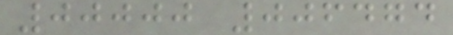00000 006474
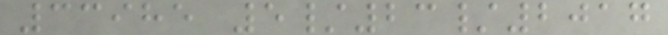33985 5/23/2017
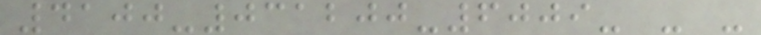4100-031200-6009- - -
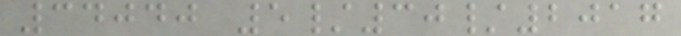34040 5/30/2017
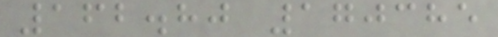162.80 170385
